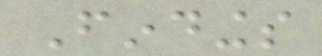Findings
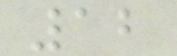12
